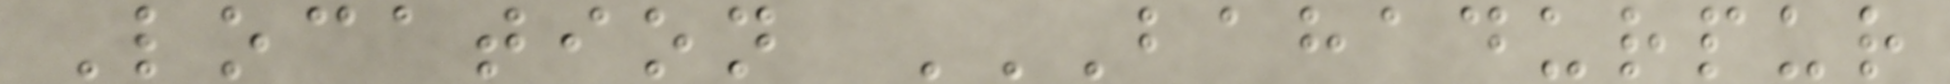Location BAHADURPUR
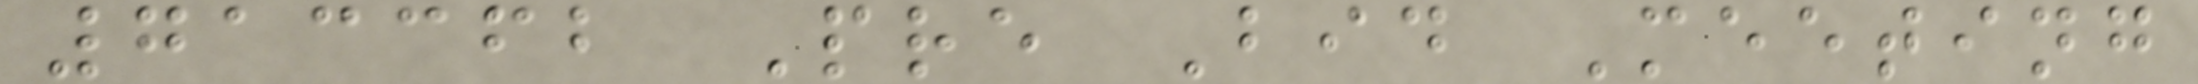713362 Pre Bid Meeting
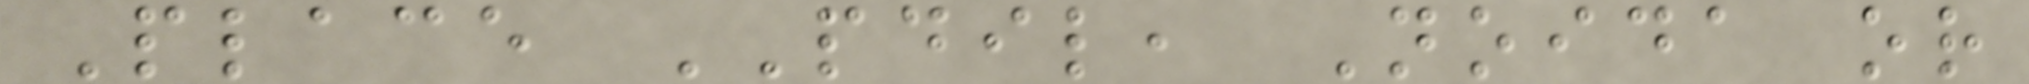Place PDIL, Noida or
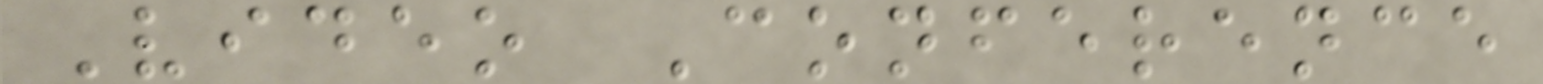Video Conference
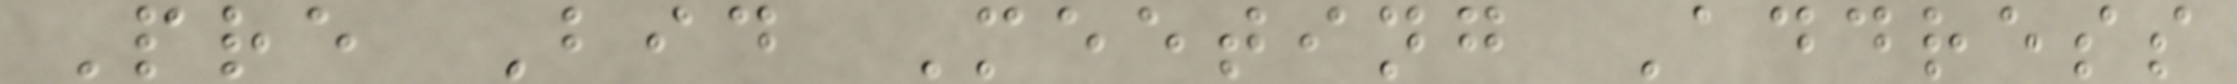Pre Bid Meeting Address
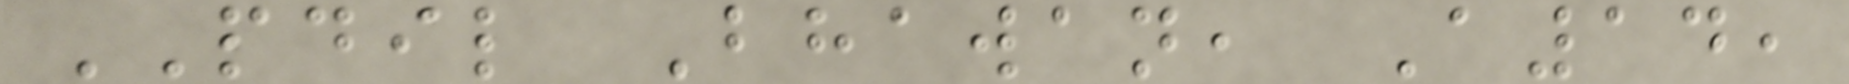PDIL Bhawan, A14,
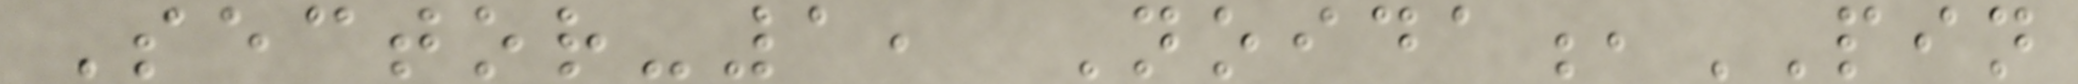Sector-1, Noida,PIN
